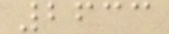2633
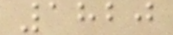1820
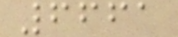6661
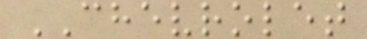CHEVROLET
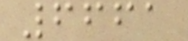6661
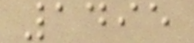1495
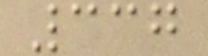337
